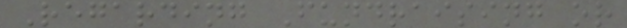Regarding Fundraising or
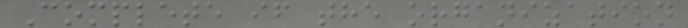Complete if the organization
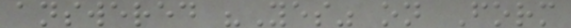answered "Yes" on Form
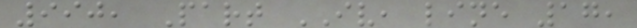990, Part IV, line 17,
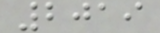2019
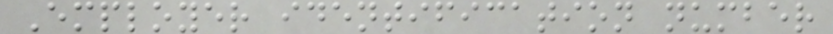Employer identification number
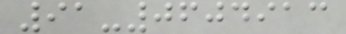91-0604913
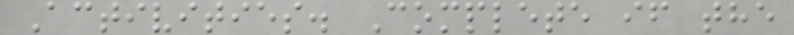Activities. Complete if the
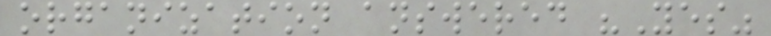organization answered "Yes"
